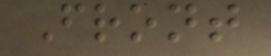Front
